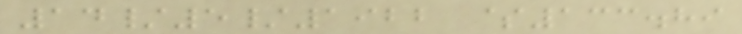14/5/1922 $133.89
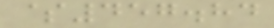$457.84
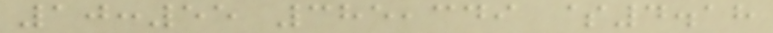10:55 385,349 $4.18
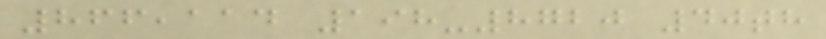866,114 198-8720 40th
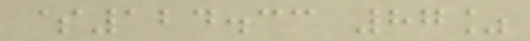$124.33 87%
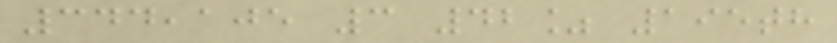344,105 3 42% 195th
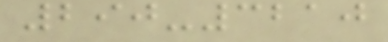290-3210
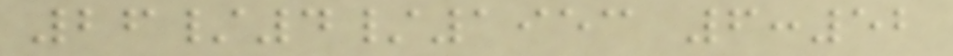26/4/1953 6:52
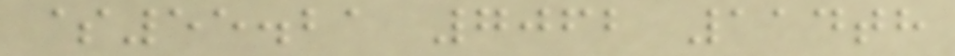$55.21 7062 114th
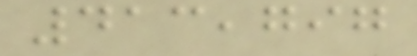413,797
